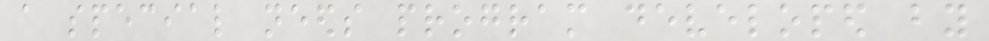a special needs program developed by
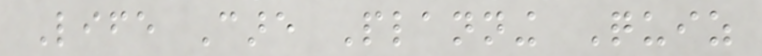Life Care Planning Quiz
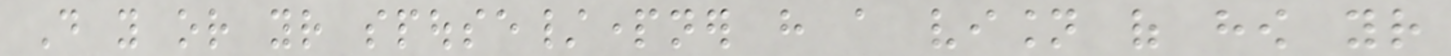Do you or your spouse/partner have a vision of how your
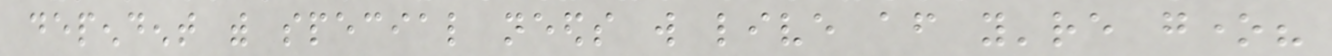dependent with special needs will live after you're gone?
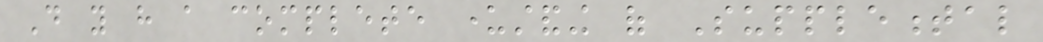Do you have a complete understanding of Supplemental
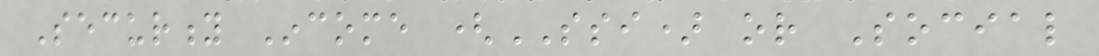Security Income (SSI) or Social
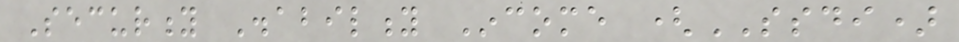Security Disability Income (SSDI)
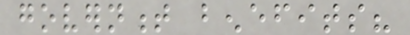government benefits?
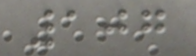107
